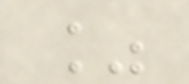%
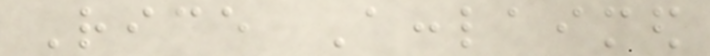Rice Acclaimed
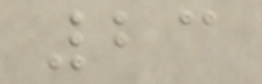23
